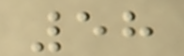58
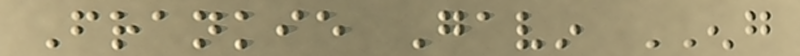Frankie Gavin ENG
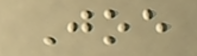Joe
